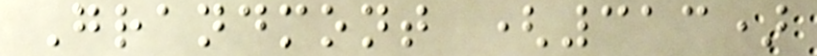Grandmont (313)
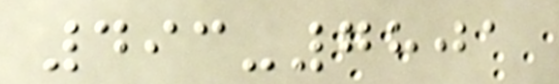493-7801
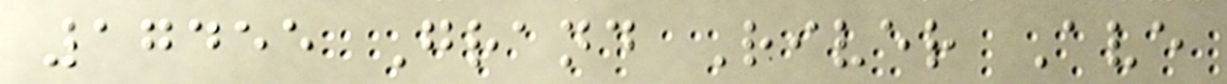17455 Grand River Ave
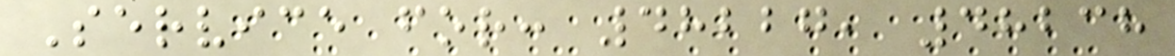Service for: 48227, 48238
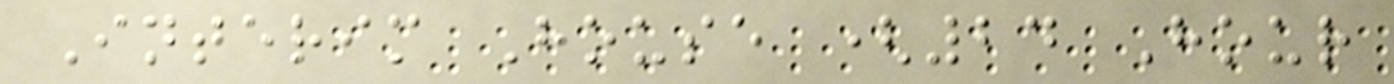Interim House (24 Hour
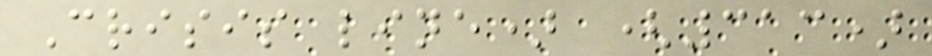Crisis line) (313)
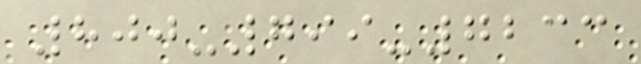800-799-7233
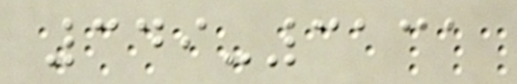349-3131
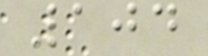104
